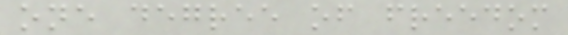one degree of freedom
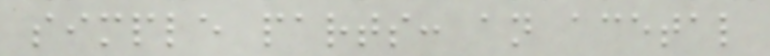simple parts: an acetal
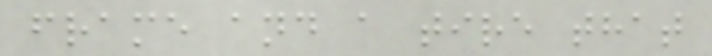frame and a tire that
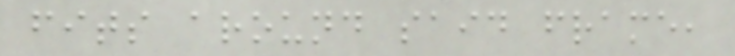fits around said frame,
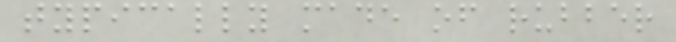typically made of rubber
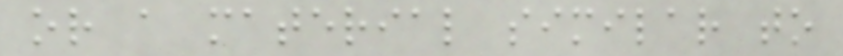or a material similar to
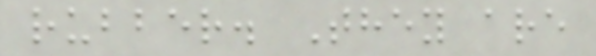rubber. They are
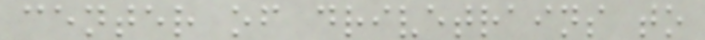center of drivetrains to
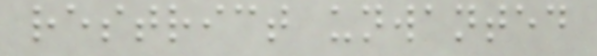restrict unwanted
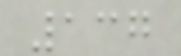137
